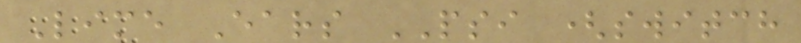Lime Ears PSI (switch
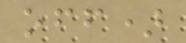off)
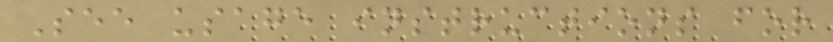See usage instructions for
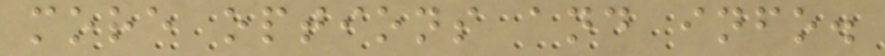more options and info.
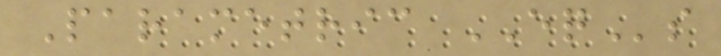Parametric EQs
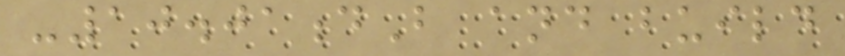-10.01dB and build
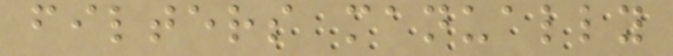filters manually
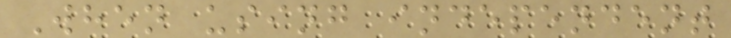When using independent
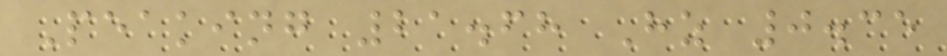Peaking 21.68 Hz 0.35
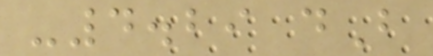-4.29 dB
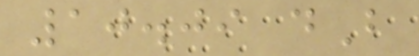10.09 dB
